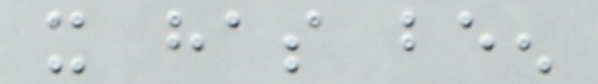it has been
